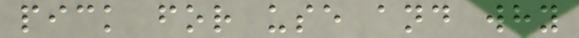pick for use and why
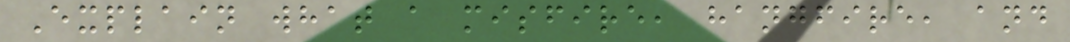Explain what a misfire, hangfire, and
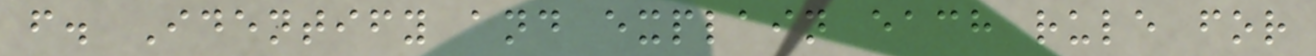f. Identify and explain each rule for
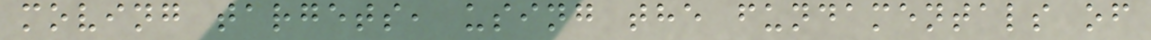moving targets, using the fundamentals of
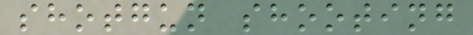shotgun shooting
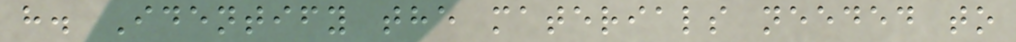h. Identify the materials needed to
